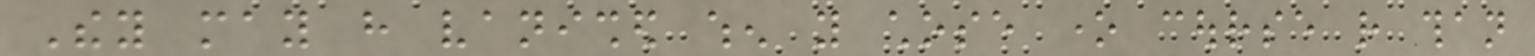They may have vanished when you chose one course rather than
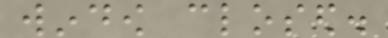window closed.
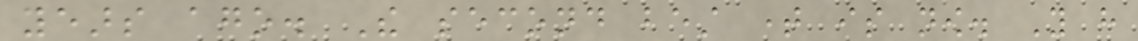years ago. The second best time is now. You have
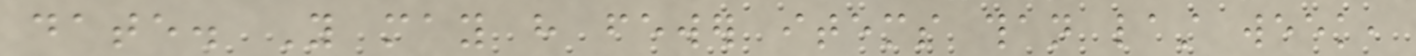date. You may have fewer items than last week,
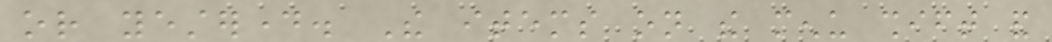or yesterday. The items on the menu shift and
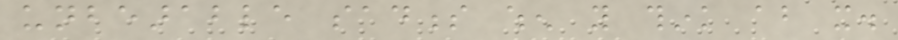unbearable sadness when you think about it.
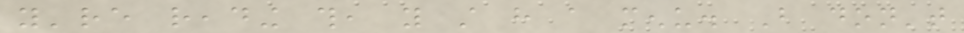you're reading this, you still have a menu. But don't
